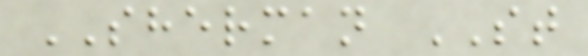SHERMAN ST
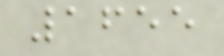1655
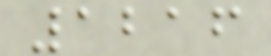1216
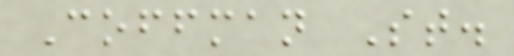Coffman St.
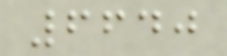6640
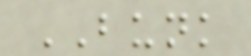BUNK
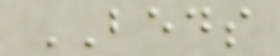BEDS
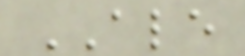ALE
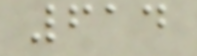614
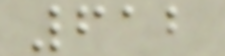612
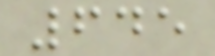645
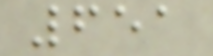651
